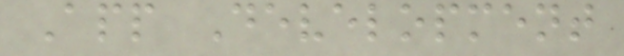App Development
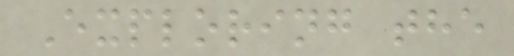Exploring the
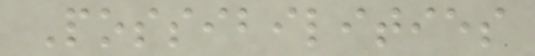Possibilities
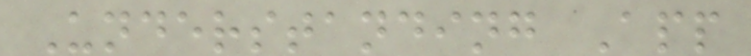Understanding App
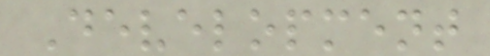Development
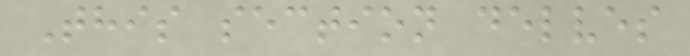This section delves
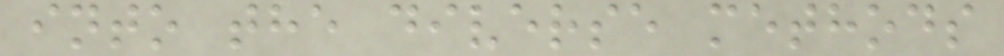into the diverse methods
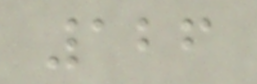126
